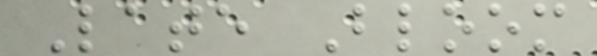Late Bloom
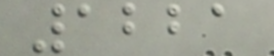1221
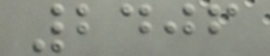2406
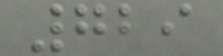729
